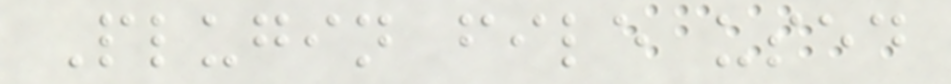Plugin file used
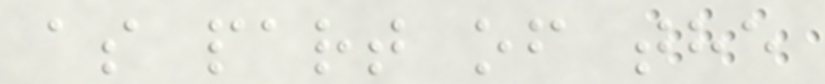as part of the
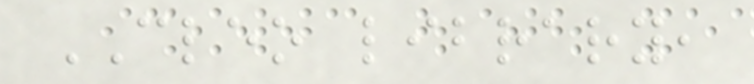CLEO library,
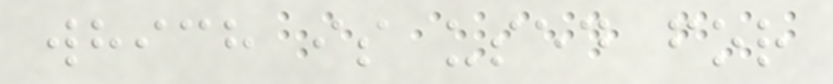which is used for
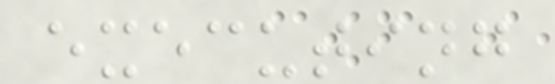executing
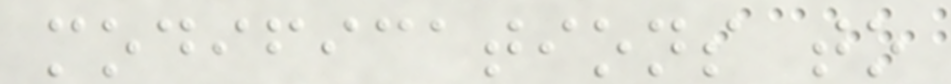modifications to
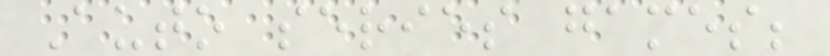Auto series games;
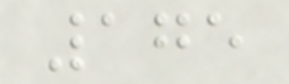175
